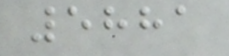5881
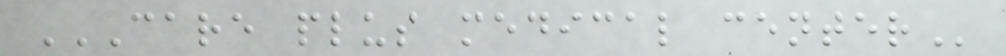CARE PLUS MEDICAL CENTER
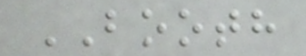BOOTH
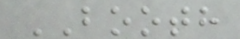BOOTH
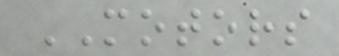MOTORS
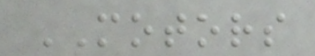MOTORS
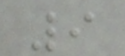9
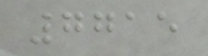7715
